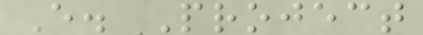E. Project
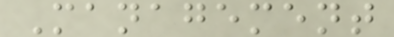Management
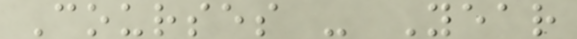Courses - Year
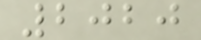2020
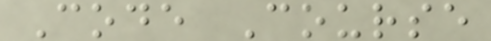Code Course
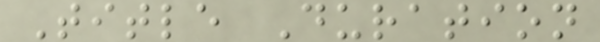Title Duration
